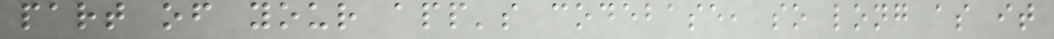part of your app's codebase, so long as it
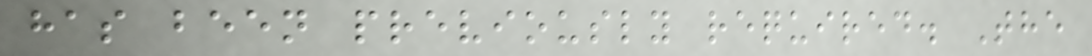has been previously required. The
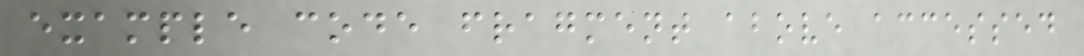example code fragment above accessed
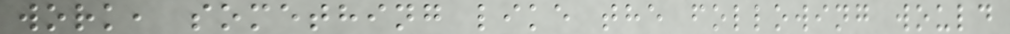work, something like the following would
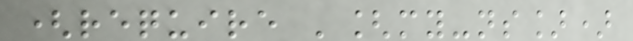(require '[my-ns])
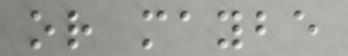or maybe
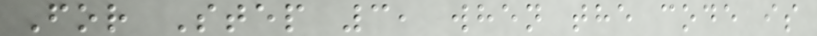For Step 3, when the code is
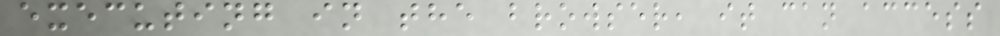executing in the browser, it can access
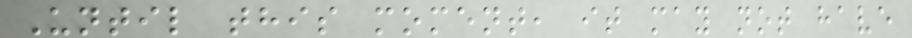Until this moment, it may not have
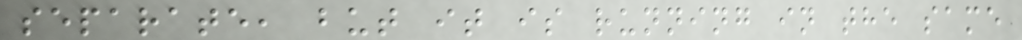separate, but it is running in the same
